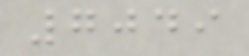7049
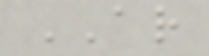AR
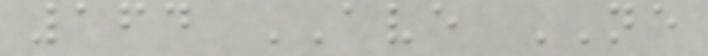164 AVE NE
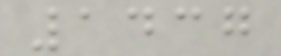1437
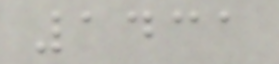1431
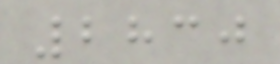2830
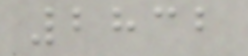2832
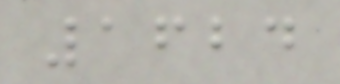1624
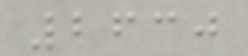2630
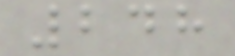248
